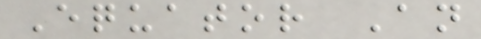Equator An
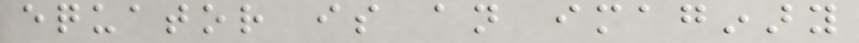equator is an imaginary
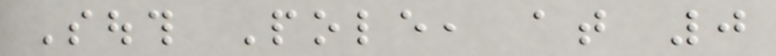South Pole, at 0
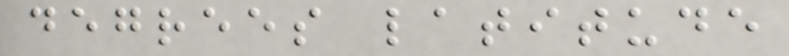degrees latitude
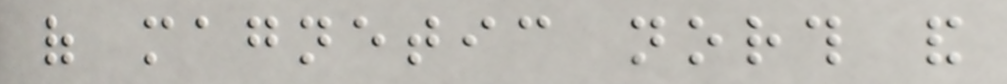of magnetic north and
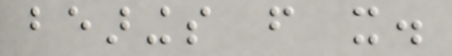bearings from it.
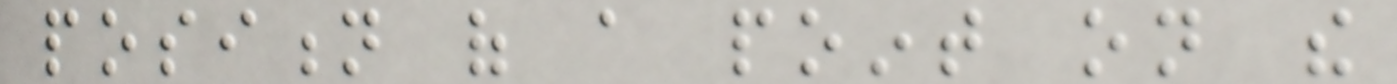position of a point on the
